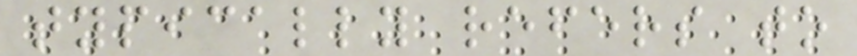typically refers to
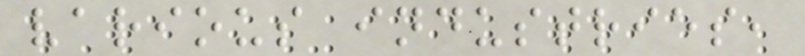various industries,
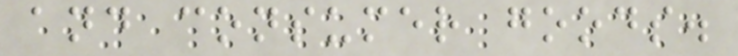and consumer goods.
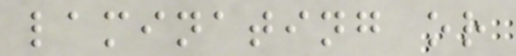laminating or
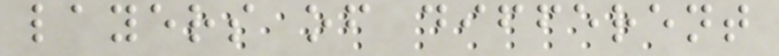layers of different
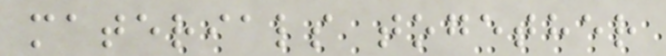materials together
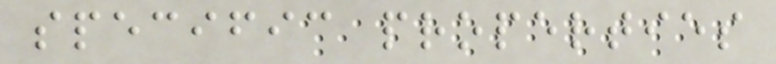specific properties
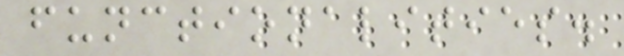functionalities.
